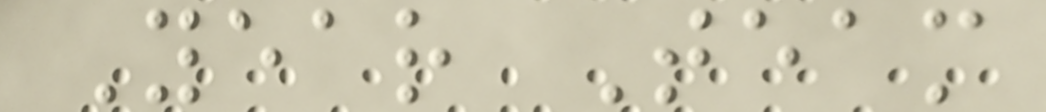Year Team
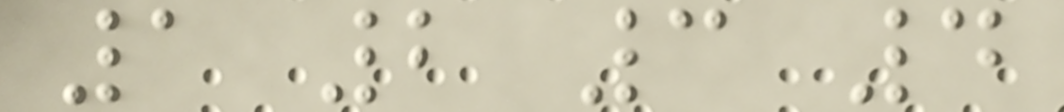1 2 3 4
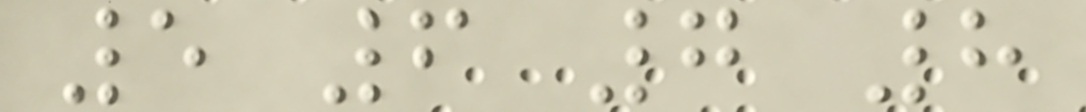5 6 7 8
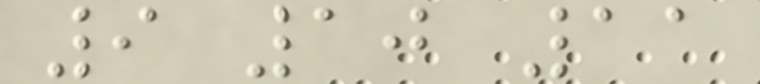9 10 11
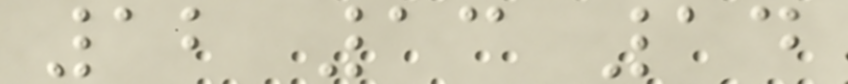12 13 14
